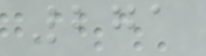271
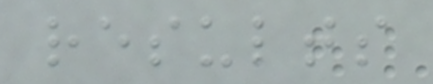results
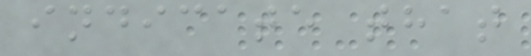indicate that
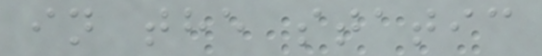in the static
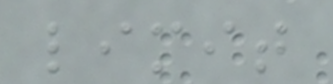limit
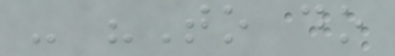- "To do
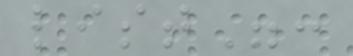list":
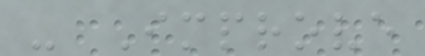- Improve
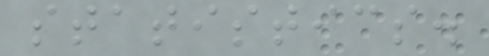statistics.
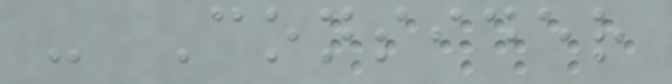- Consider
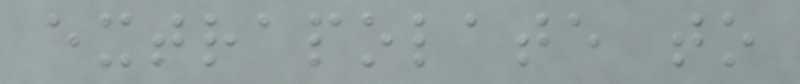extrapolate to
